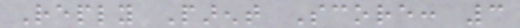Reply Parent Score: 3
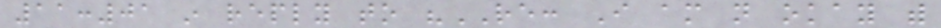11:01 in reply to "RE: I am not okay with
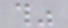this"
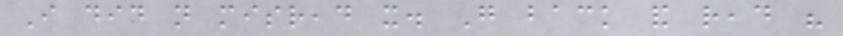I did not misread it. Go back and read his
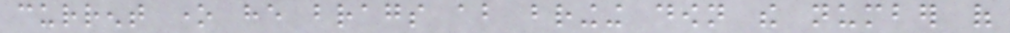current one he brags about bringing down the number of
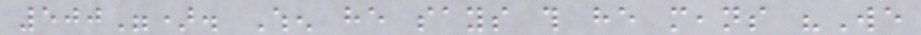500"). When he says this he means "We
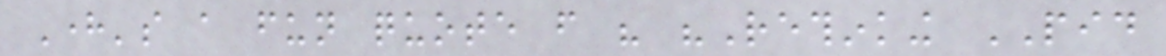Here's a fun quote from his "Rethinking PID
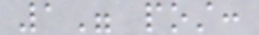1" post:
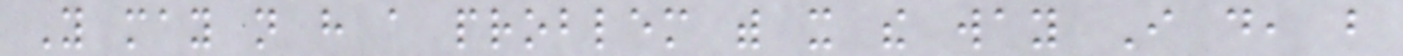You may not have a problem with it the way I do, but
